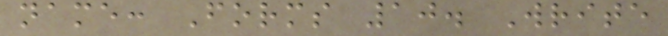name: Forms 10. Write
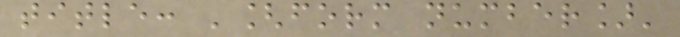title: '[form number]'
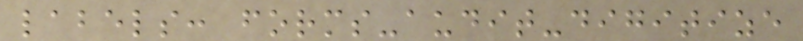labels: forms-audit-digitize
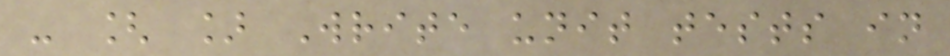- [ ] Write unit tests in
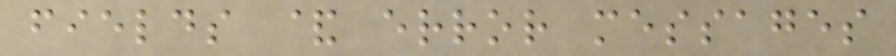fields & error messages
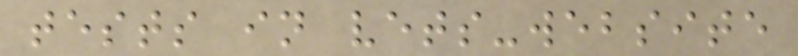tests in vets-website
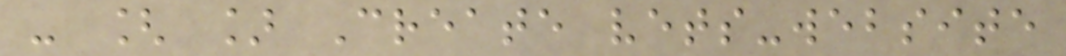- [ ] Create vets-website
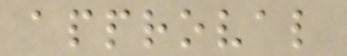approval
